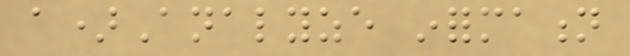a)Analyze information
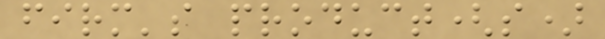firm's product(s)
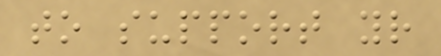to support your
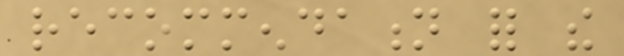recommendation for the
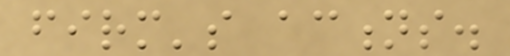firm's actions.
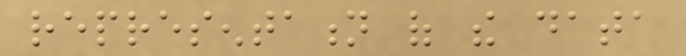representation of the data
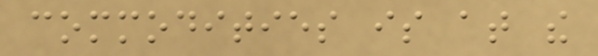commodities is at the
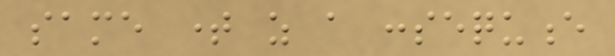same time as a consequence
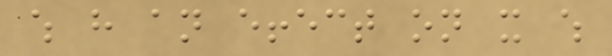which have an effect on it which
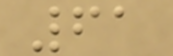61
